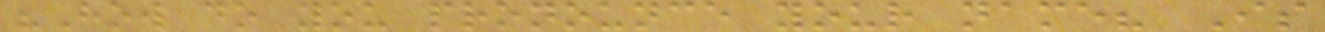"How do you pronounce your name? Is
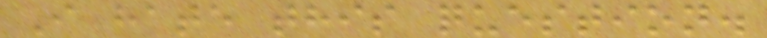I hate this question.
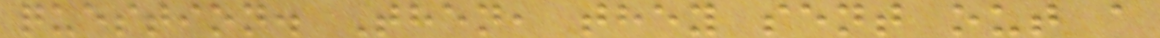question. Then, they sent out a
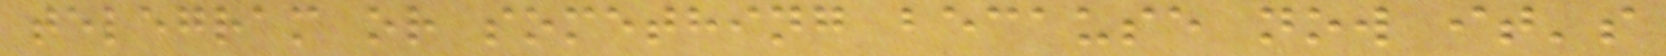telegram or something because now it's
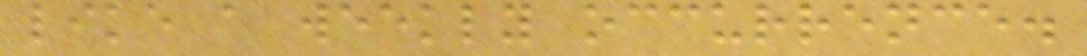like a weekly occurrence.
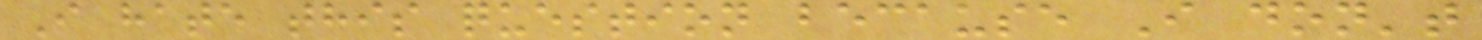I hate this question because I don't
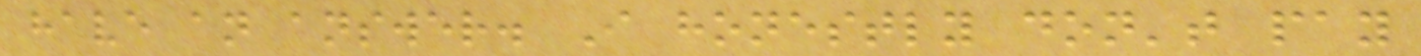have an answer. I honestly don't pay
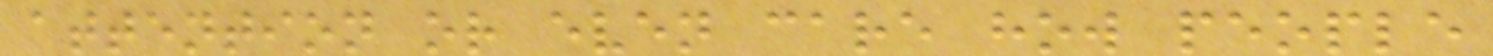attention or even care how people
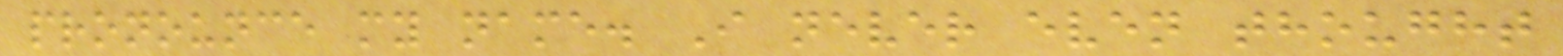pronounce my name. I never even thought
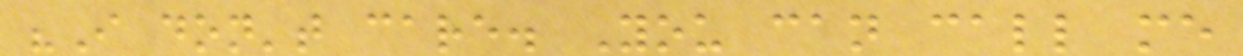"I don't care. You can call me
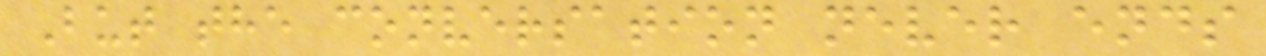But the conversation never ends
